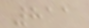811
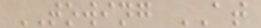TOWING AT
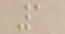1
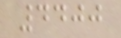4400
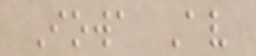Iowa Av
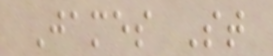James St
